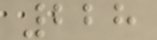228
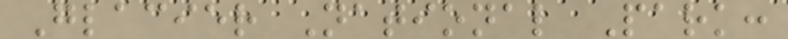Glacier National Park:
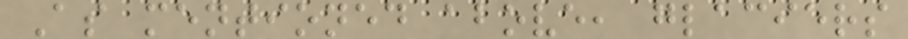As mentioned above, glaciers
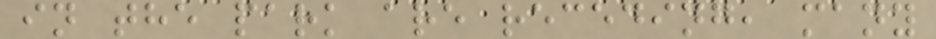in the park are receding, many
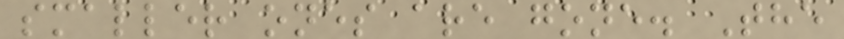smaller ones are gone. The
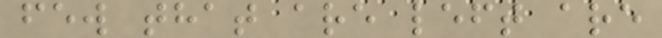few that are left are
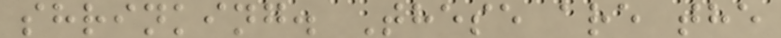shrinking. These are the
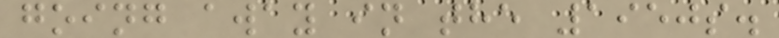going away in the 1950s.
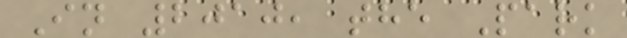In 2010, the Park
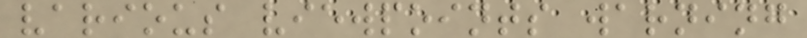various viewpoints warning
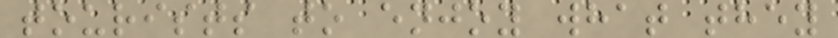tourists to enjoy what they
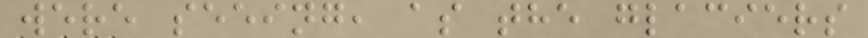were seeing, as the glaciers
